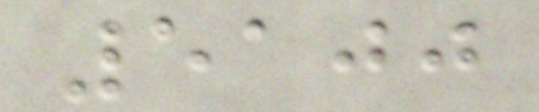5100
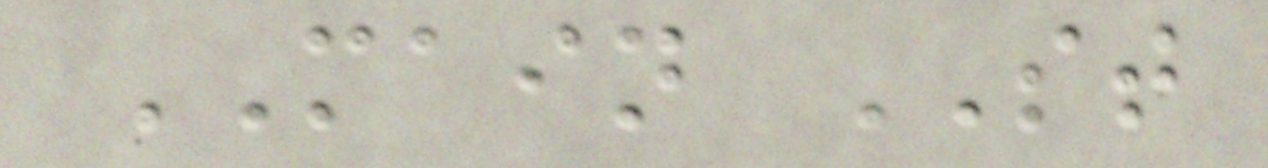MAIN ST
